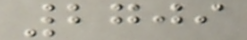2709
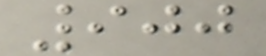900
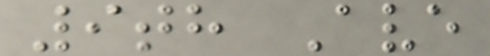9th Ave
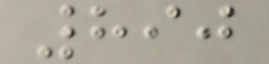890
